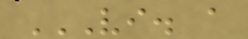VI. A
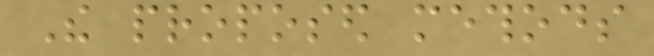The proposed methods
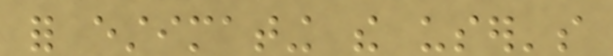for estimating the user's
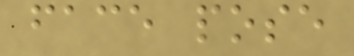face pose
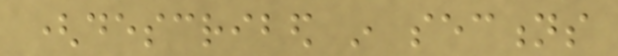(described in sections
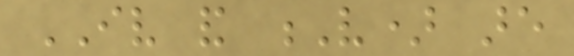IV and V) are
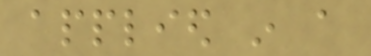applied in a
